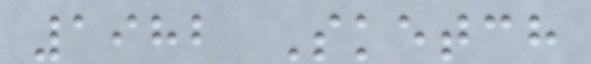1982 Sketch
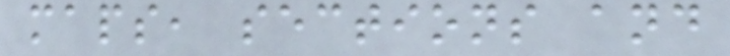maps, sections and
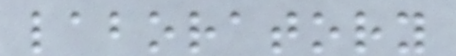laboratory
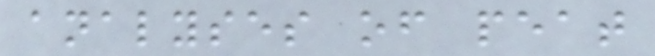analyses of peat
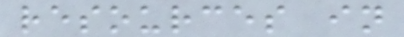resources in
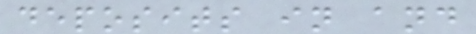deposits in and
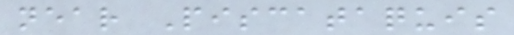near Piscataquis
